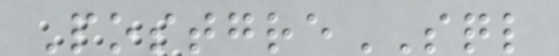PostgreSQL
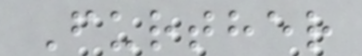Further
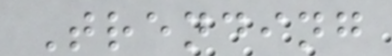Trending
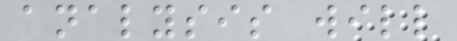analysis will
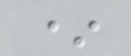*
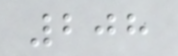208
